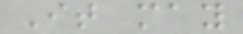It may
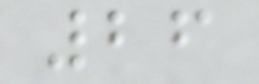26
